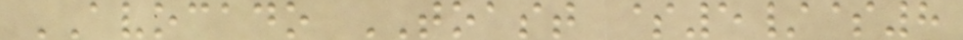AVOCADO TOAST $5/$8
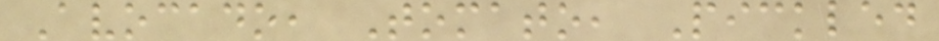Avocado, Tomato, Pickled
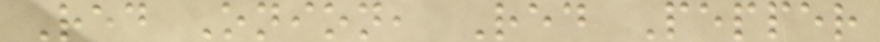Red Onion, Red Pepper
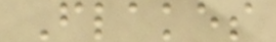Flakes
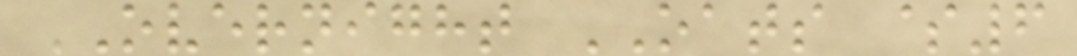OVERNIGHT OATS $6
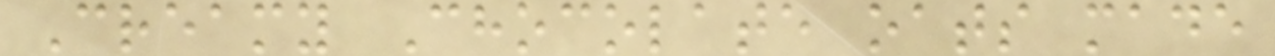Creamy Chocolate oats made
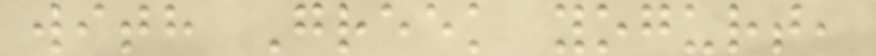with Greek yogurt,
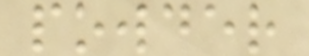powder
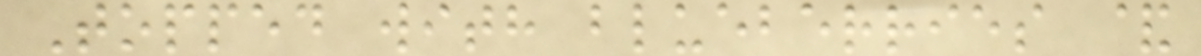Topped with blueberries &
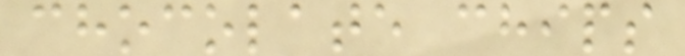chocolate chips
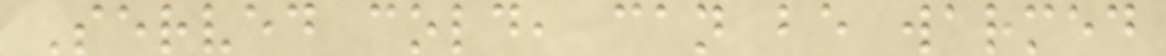Served cold, can be warmed
